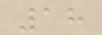18
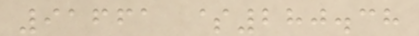91661 $280.38
